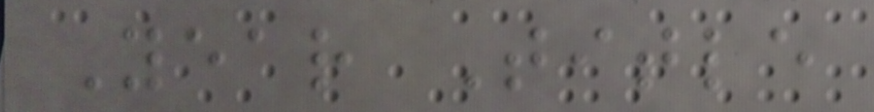Year Title
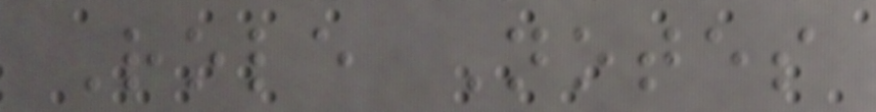Role Notes
